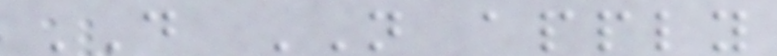DO NOT apply
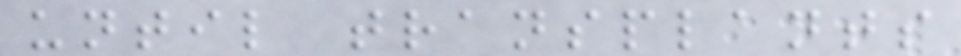until transplants
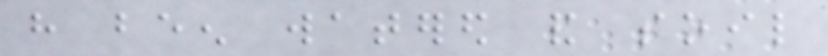have been watered and soil
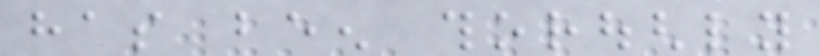has been thoroughly
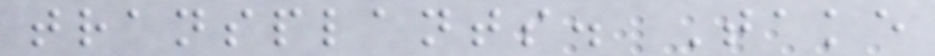transplants. Take
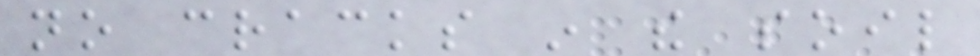no cracks in the soil
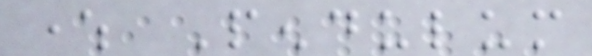where Pendulum
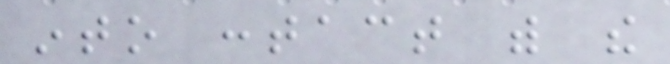into contact with the
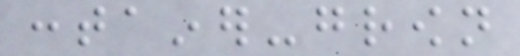container-grown
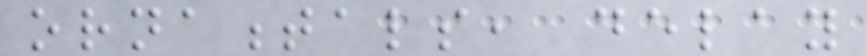ornamentals, delay
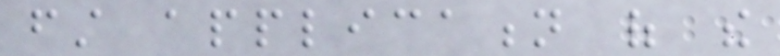first application of the
